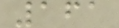161
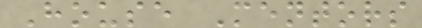House Mentors
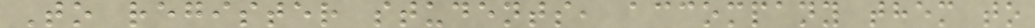To register students, accompany them to
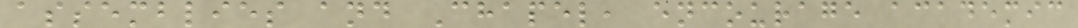assemblies and Chapel, encourage academic
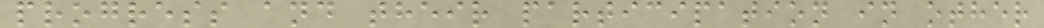progress and their participation in other
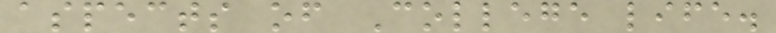aspects of College life.
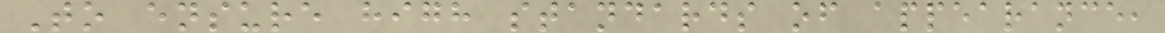To ensure high standards of appearance,
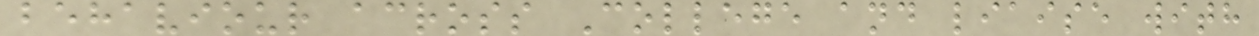behaviour across College and liaise with
